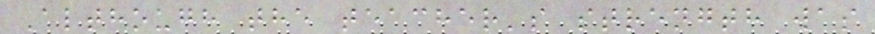Although the teacher's strength was
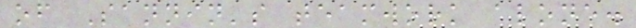of Sannin's teamwork alone.
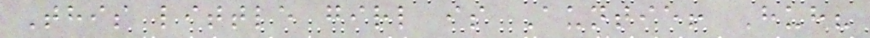This little girl is Auntie! Huh?
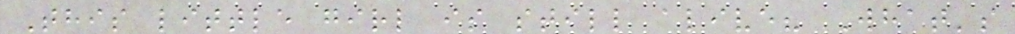This little girl is still alive? What's
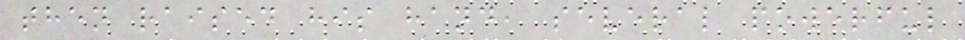then raised his hand, several powerful
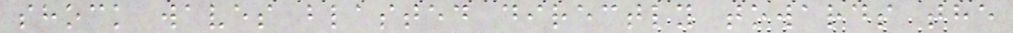shock waves blasted directly towards the
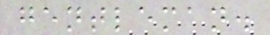gentleman.
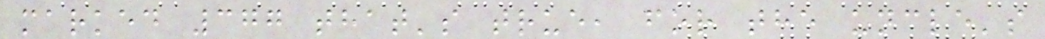marked 377 that's true, for the uncle's
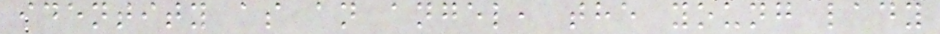identity as an angel, the young lady
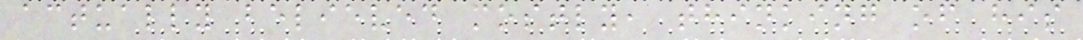actually believed mostly, thinking of his
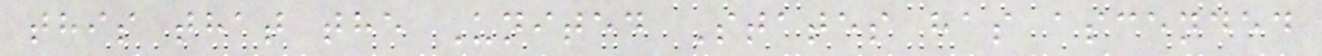this that the United States has ascended
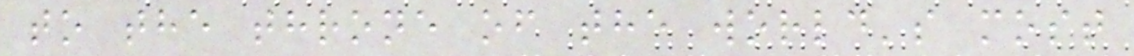to the throne of the world's most
